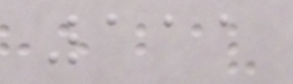111
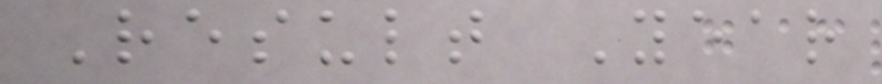Result Year
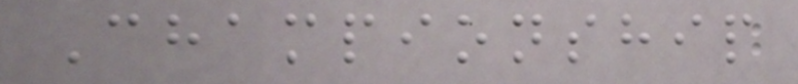Championship
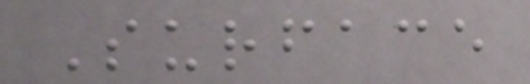Surface
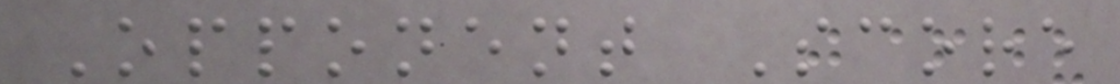Opponent Score
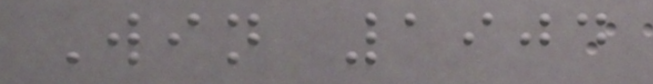Win 1904
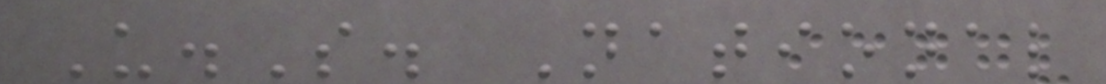U.S. National
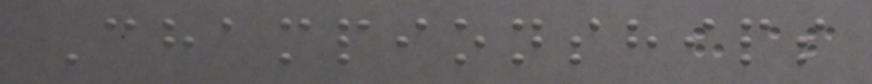Championships
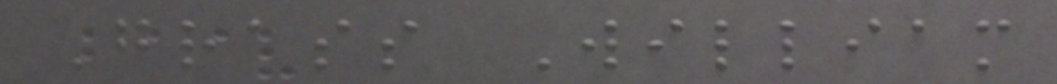Grass William
